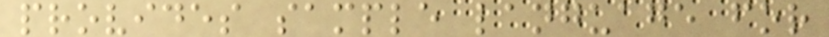provides sample language for
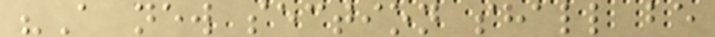"A new section shall be
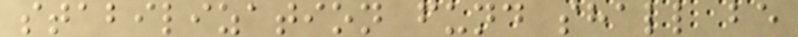stabilization fund shall be
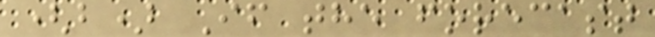(b) If the forecast
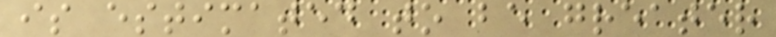is estimated to be greater
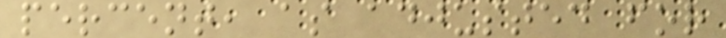percent, as adjusted for
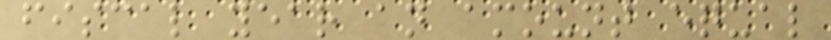fiscal year an amount equal
